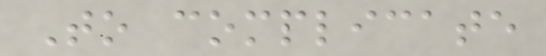To complicate
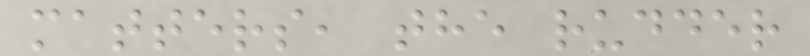matters, the rudder
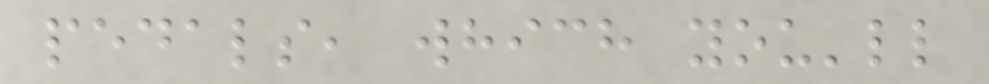pedals, which you'll
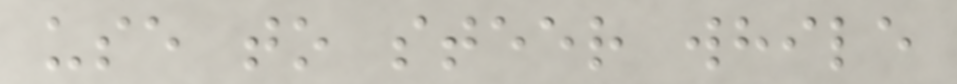use to steer while
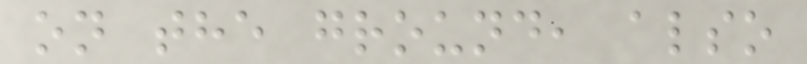on the ground, also
